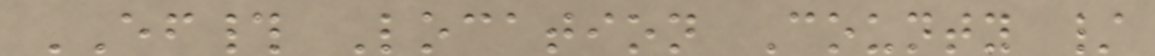EF# Location County /
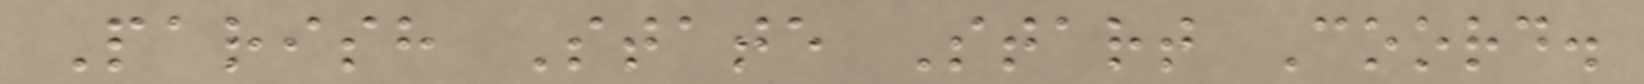Parish State Start Coord.
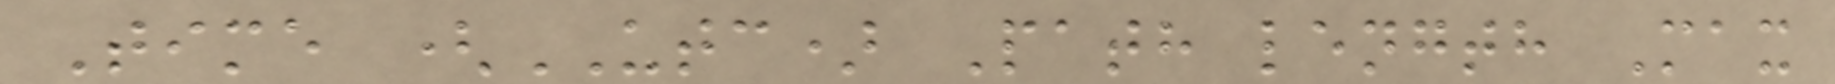Time (UTC) Path length Max
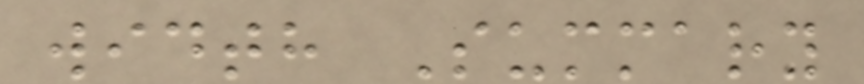width Summary
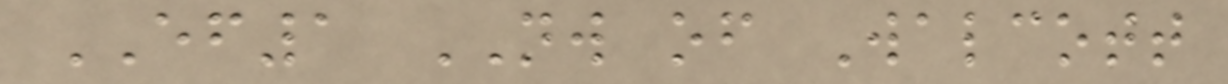EF1 NW of Walcott
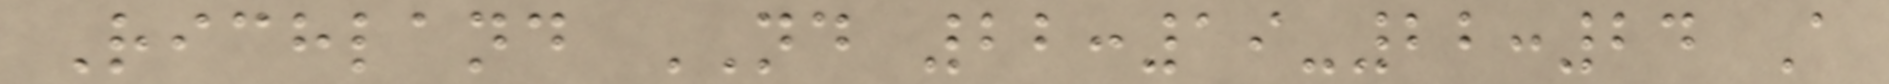Richland ND 22:19-22:24 A
